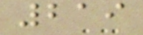219
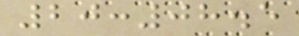20:08.5
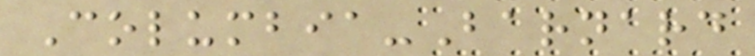Columbia-Barnard
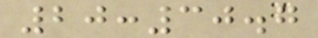20:30.7
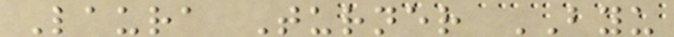Laura Turner BYU
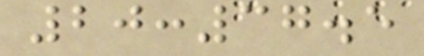20:37.5
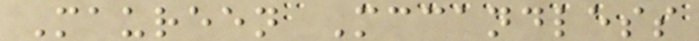Maureen Mccandless
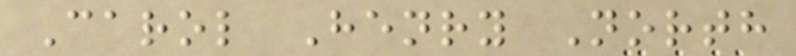Carol Henry North
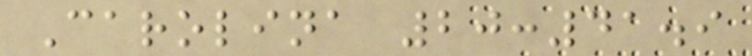Carolina 20:41.9
